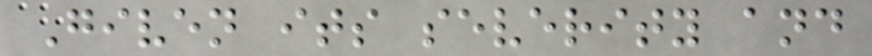Given its severity and
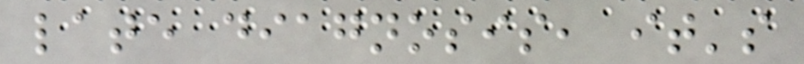late diagnosis, it's
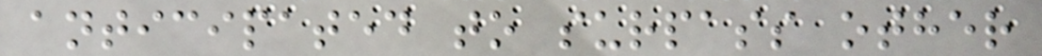anticipated to surpass other
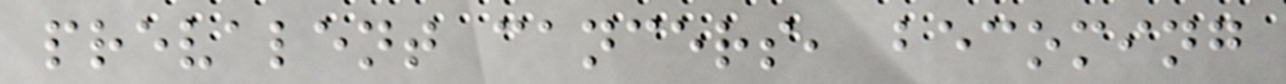prevalent cancers, becoming
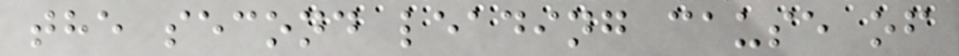the second leading cause of
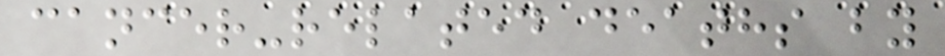cancer-related deaths by
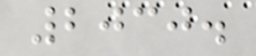2030.
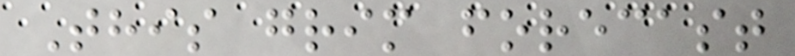This grim forecast
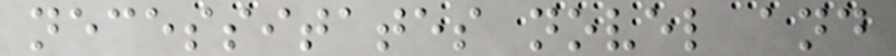necessitates novel and
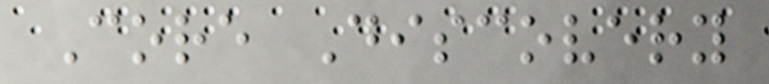Core Discovery
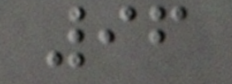96
